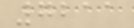7211
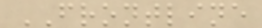FRONTLINE
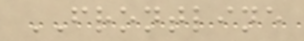FRONTLINE
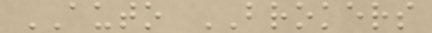AUTO BROKERS
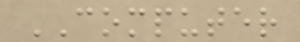COMPUTER
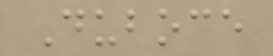Duboce
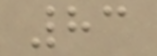83
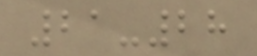21-28
